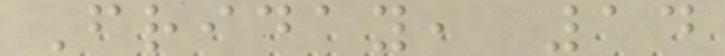Friday, 14
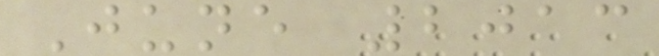June 2013
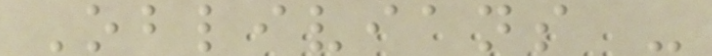Oblivians -
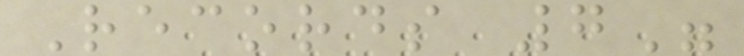Records 7"
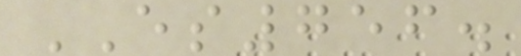ES756.
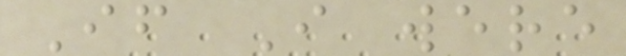If I were
